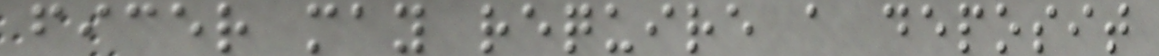ficer may require a deposit
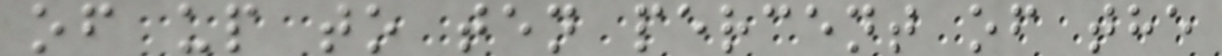of up to ten percent of the
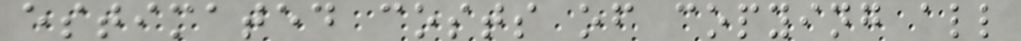estimated costs of copying all
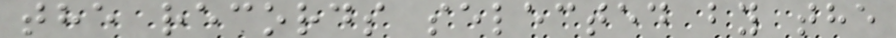the records selected by the
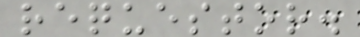requestor.
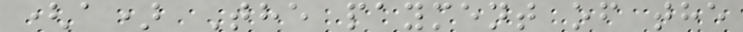(a) The payment of the
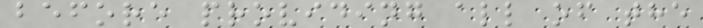before providing all of the
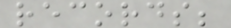records;
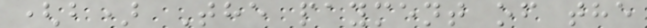(b) The payment of the
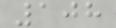108
